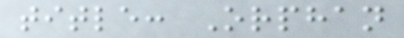title: Orphan
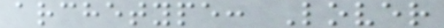archetype: Lover
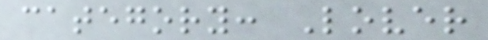category: Lover
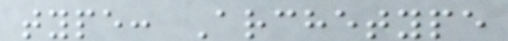type: Archetype
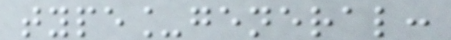type_general:
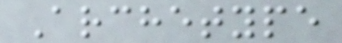Archetype
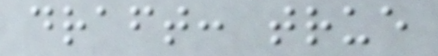draft: true
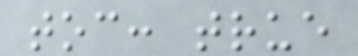toc: true
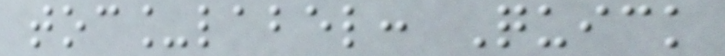toc_label: Quick
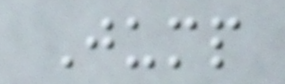Jump
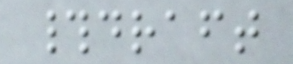#draft
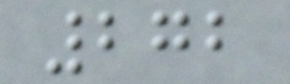272
